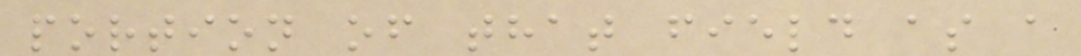portion of that field as a
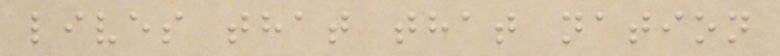lives that that nation
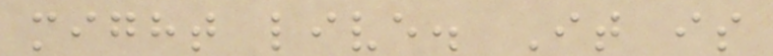might live. It is
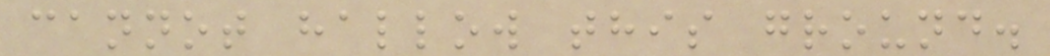cannot hallow this ground.
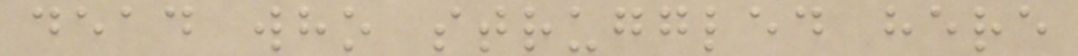dead who struggled here
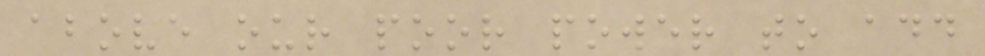above our poor power to add
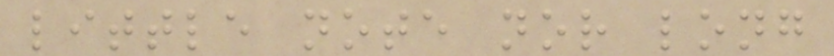little note nor long
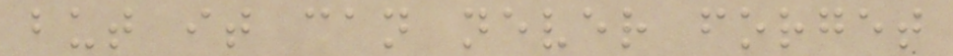but it can never forget
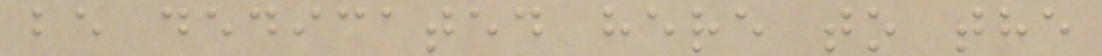be dedicated here to the
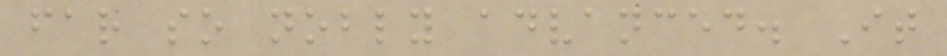far so nobly advanced. It
